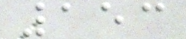153
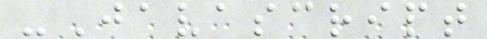-Javascript
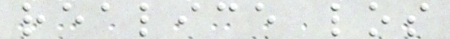realice los
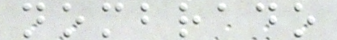nombrado
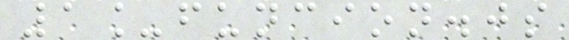1_funcion.js
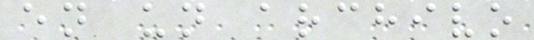en un archivo
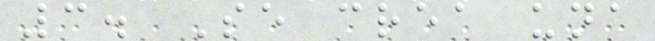3. Se crea una
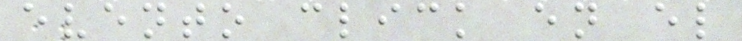evento click en el
